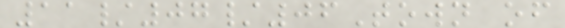11/07/06Town of
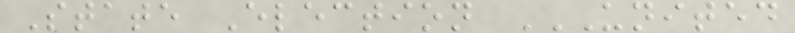State Election UNITED
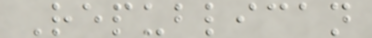Republican
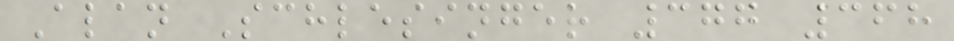Alan Schlesinger 377 368
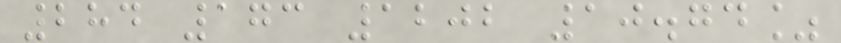284 173 1202 10.74%
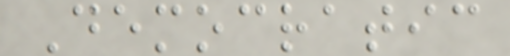Democratic
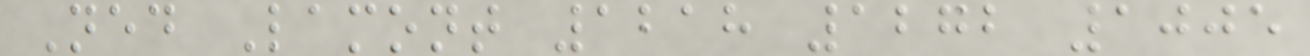Ned Lamont 1218 1272 1005
